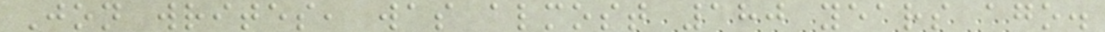Jon writes, was almost 180 years ago.
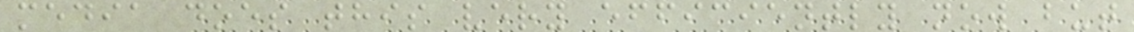media does this very efficiently now but
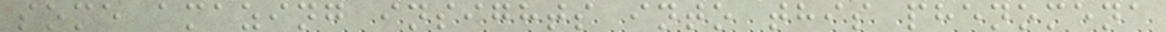some amazing insights into this phenomena
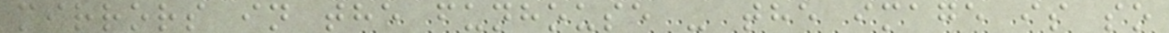mirrors in the funhouse - the image is so
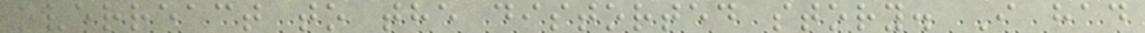overreact to the distorted story. I had
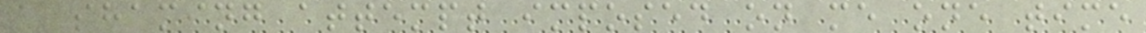a shaming attempt imposed on me one time
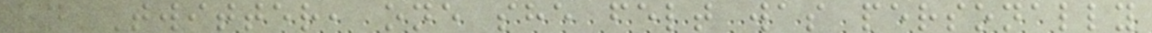on Twitter, one she felt was personally
